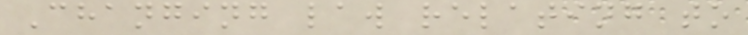Changing law relating to
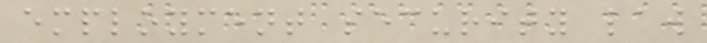employment security law
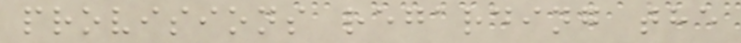provisions regarding the
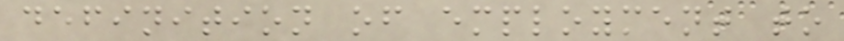definition of employment to
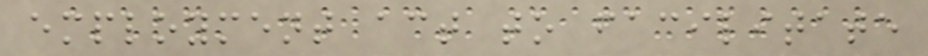employment act to facilitate
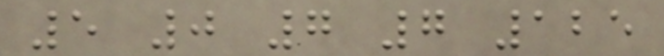5 0 7 7 125
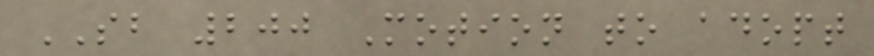SB 200 Motion to adopt
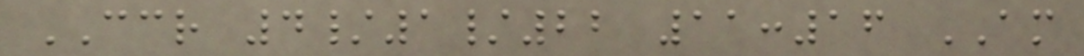CCR 4/1/22 11:16 AM
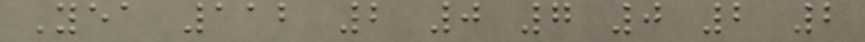Yea 112 2 0 7 0 2 2
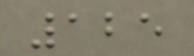125
